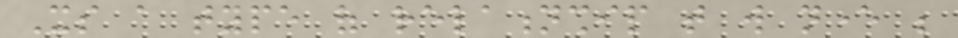Its a type of relationship that will never be
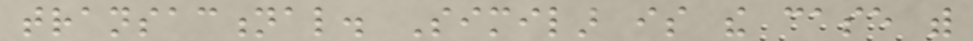transactional. Similar is the case with
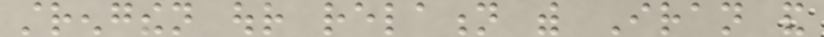strengthen our relation with Iran and
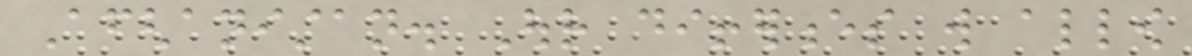Afghanistan. Our differences will allow
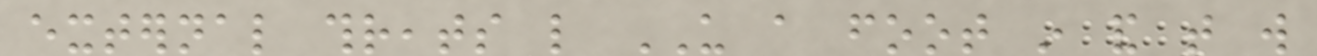external threats like US a foot in and that will
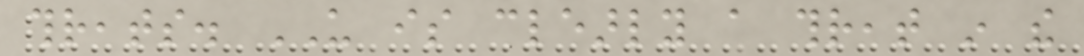threats. US is clearly a threat in the
